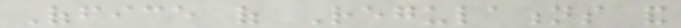Office of Regulations and
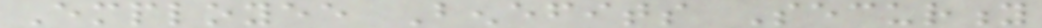Employee Benefits Security
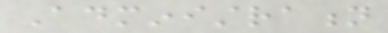Administration
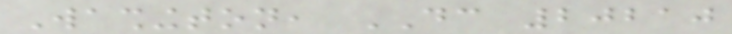Washington, DC 20210
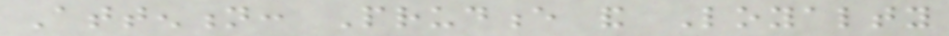Attention: Prudence and Loyalty
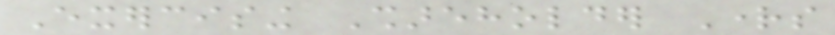Exercising Shareholder Rights
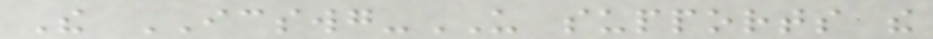The ICSWG-US supports the
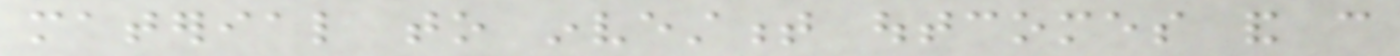material to investment outcomes and can
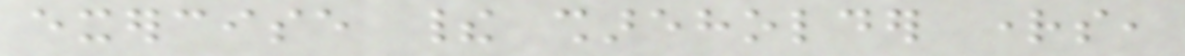exercise their shareholder rights,
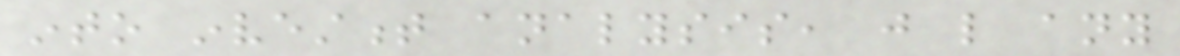into investment analysis, just like any
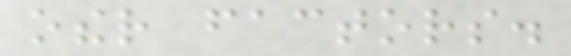other factors.
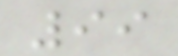99
